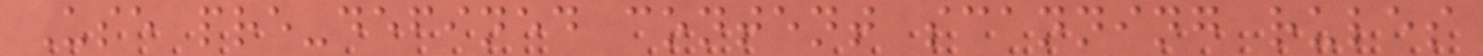Use pre-defined content scanning rules
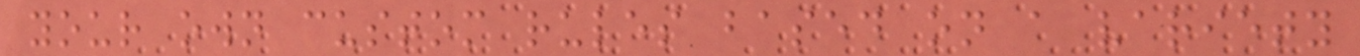your own custom rules based on a variety
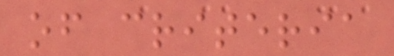of criteria
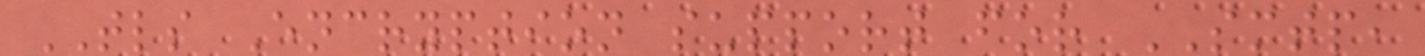TLS Encryption support for SMTP,
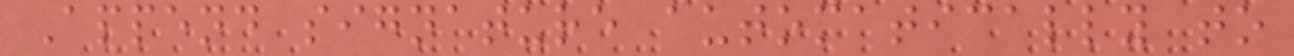Append signature automatically to
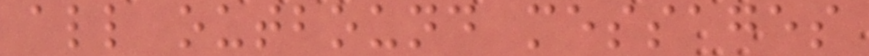all outbound messages
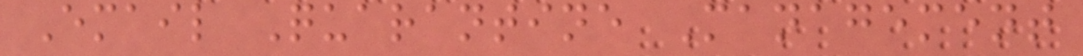Email Quarantine Management
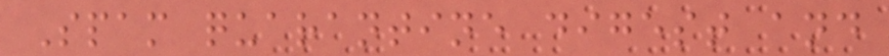Spam quarantine digest and
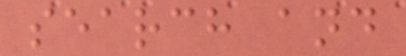search and
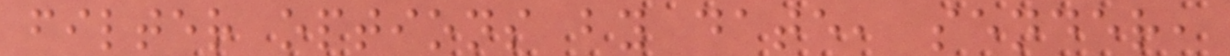filter options by date, sender,
